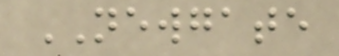NEWGATE
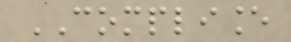COMPLIANCE
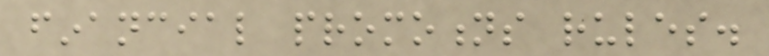financial promotions rules.
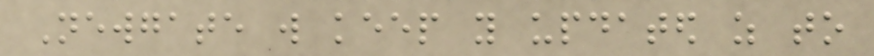Newgate will keep you updated as to
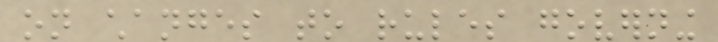on changes to rules governing
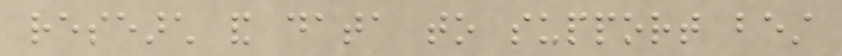research and data to support best
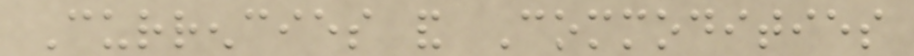Currencies and Commodities
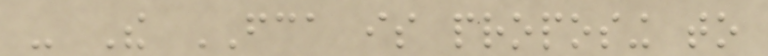- The FCA is proposing to
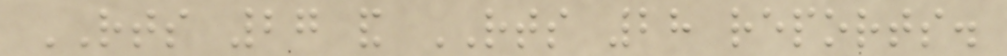RTS 27 and RTS 28 reports.
